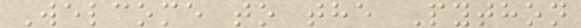Welcome to the Python
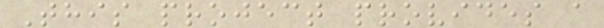This project provides a
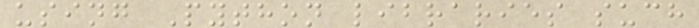using Python libraries such
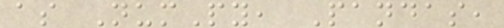as NumPy, Pandas,
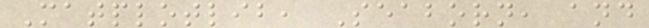Matplotlib, Seaborn, and
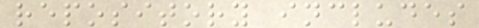repository includes
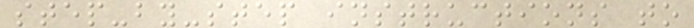step-by-step instructions to
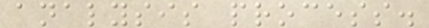analysis process.
